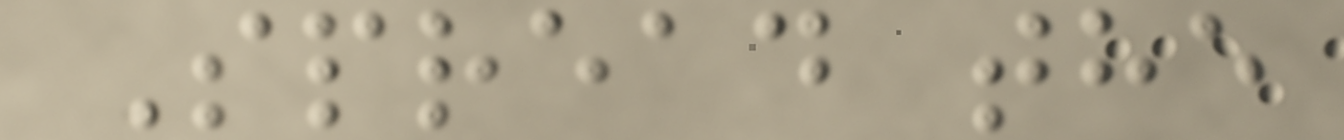Spread the
